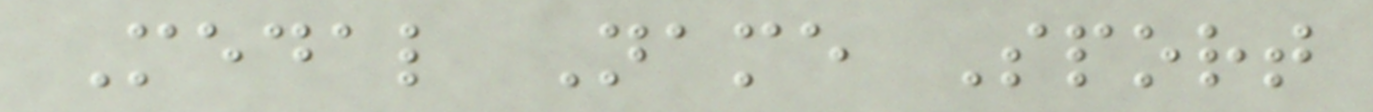Medal Name Sport
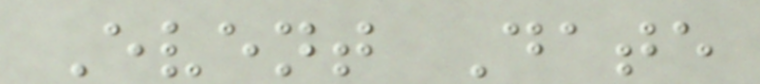Event Date
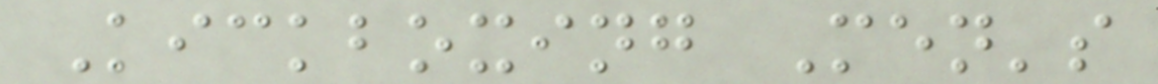Kickboxing Men's
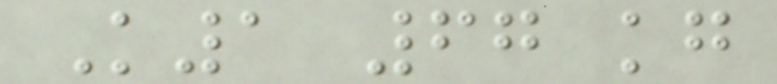K1 67 kg
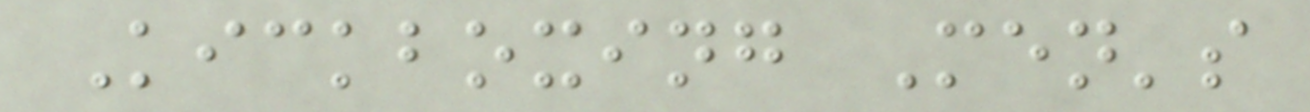Kickboxing Men's
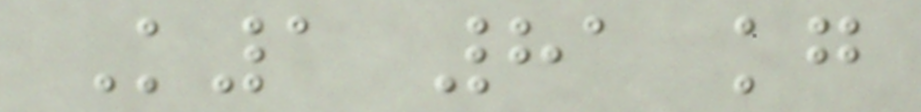K1 81 kg
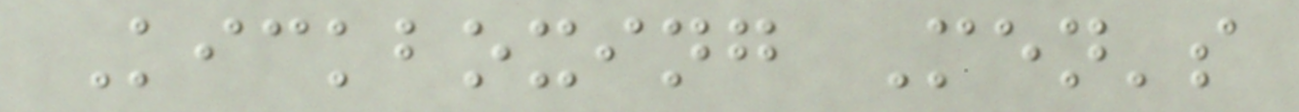Kickboxing Men's
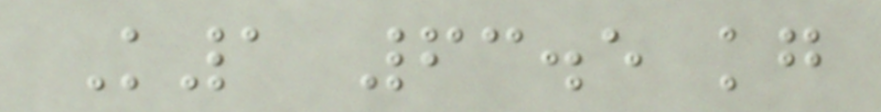K1 63.5 kg
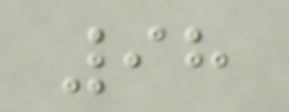98
